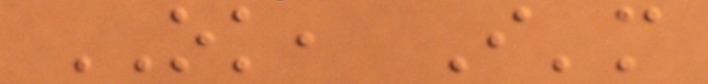OK, I'm
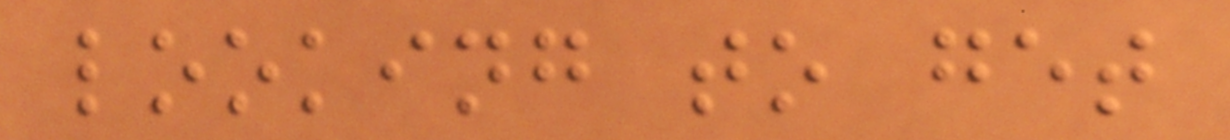looking to get
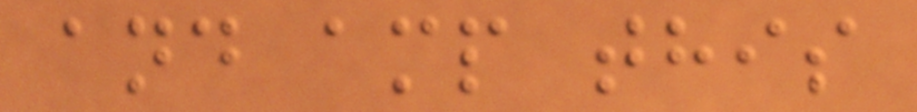and amp this
